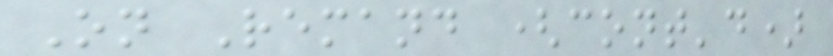On Remand (cont'd)
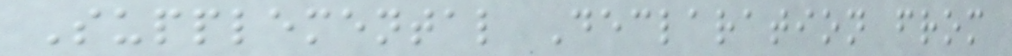Supplemental Declaration from
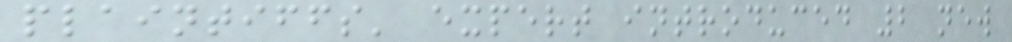plaintiffs' expert introduced 2 new
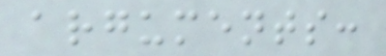arguments:
